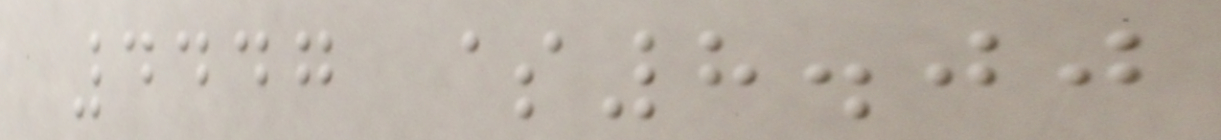4447 $8.00
